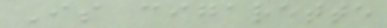Is cigarette
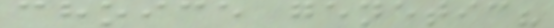choice genetic?
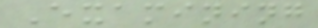Examining
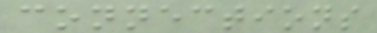connections
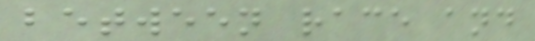between race and
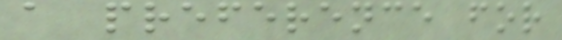a preference for
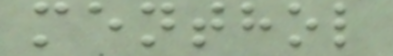menthol
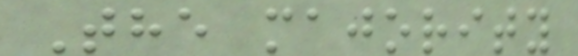The majority
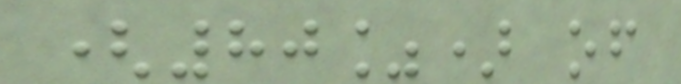(80%) of
